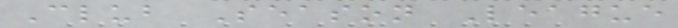Club Season League
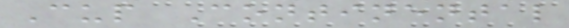Cup Continental
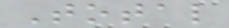Total
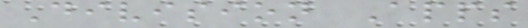Division Apps
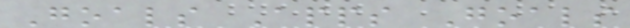Goals Apps Goals
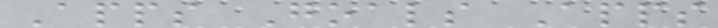Apps Goals Apps
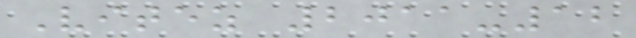Vitez 2011-12
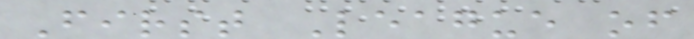First League of
